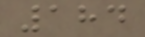184
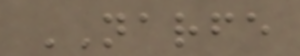NARFE
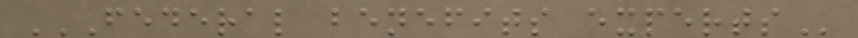FEDERAL BENEFITS EXPERTS
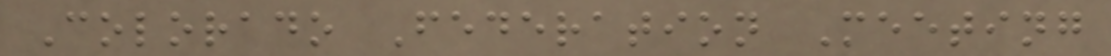Colorado Federation Meeting
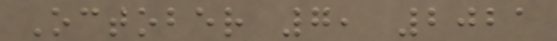October 7, 2021
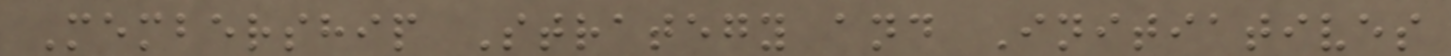Membership Strategy and Initiatives
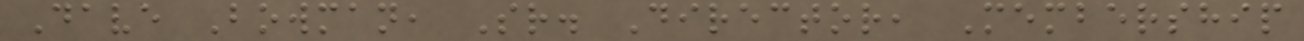Dave Bowman, Sr. Director, Membership
